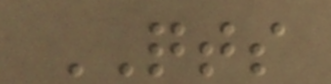QTS
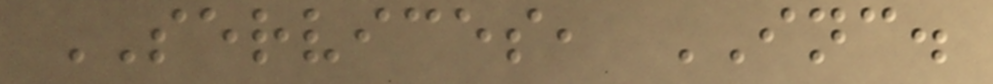SERVICES, INC.
